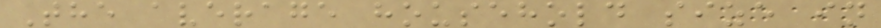The average household size in
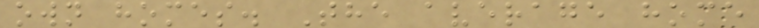own homes. The average home
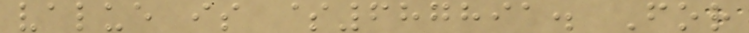value is $687891. For
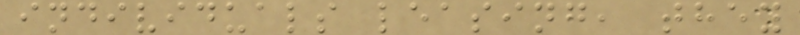individuals leasing, they
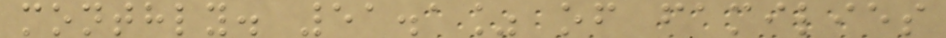monthly. 51.1% of families
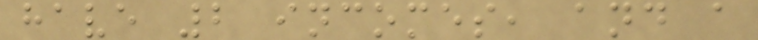have 2 incomes, and a
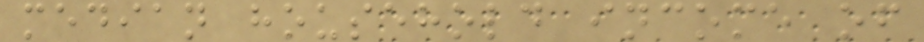median household income of
